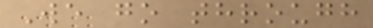We go through
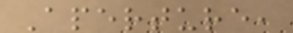Aperture,
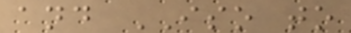and ISO to
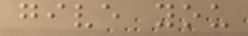give you
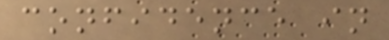confidence in
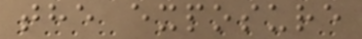the exposure
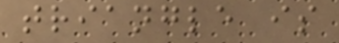triangle is
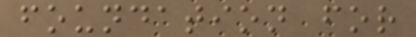foundation for
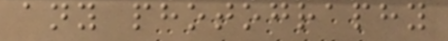any photography
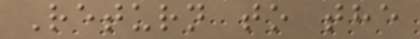Return to the
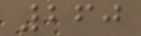260
